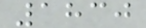1830
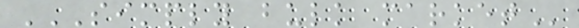SIMPLY BULK MARKET
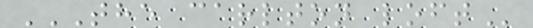THE CARLTON LOFT
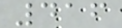416
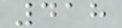418
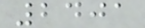2401
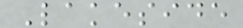Lakeside
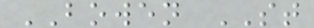BOWEN ST
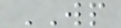WP
